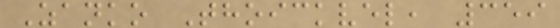Zanko Thoickvel, 359
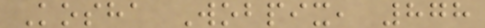Kosha Wobpix, 878
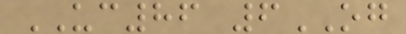UC86 6OG
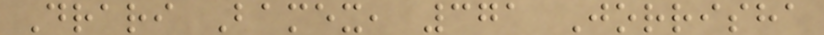Drari Bamex, 371 Jorrisha
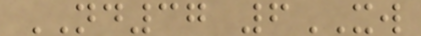ND37 6XW
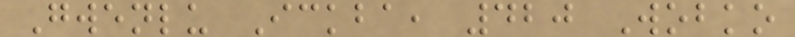Gwenlu Ickba, 420 Wobko
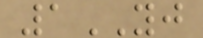1YJ
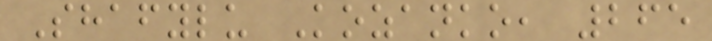Shafylu Kozanko, 265
